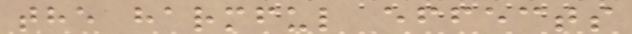the harmful effects
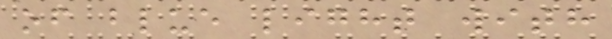of blue light with
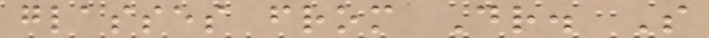glasses from Dr. S
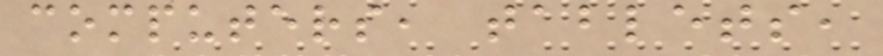computers, tablets,
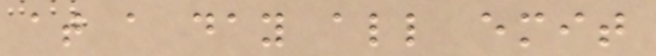at a day all emit
